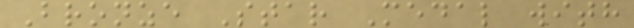Bronze Star Medal with
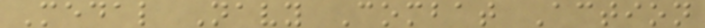Medal Navy Combat Action
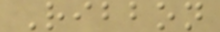Ribbon
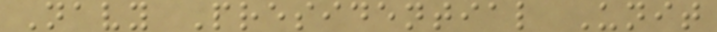Navy Presidential Unit
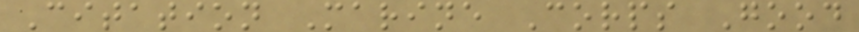Citation Marine Corps Good
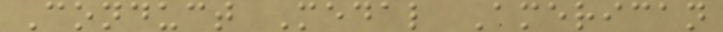Conduct Medal American
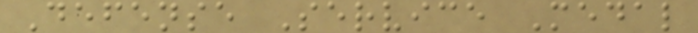Defense Service Medal
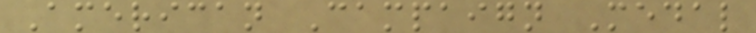American Campaign Medal
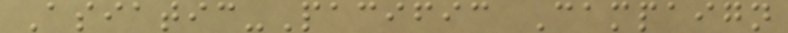Asiatic-Pacific Campaign
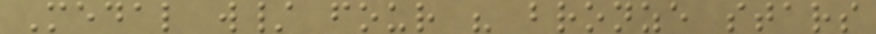Medal w/ four " bronze stars
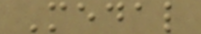Medal
